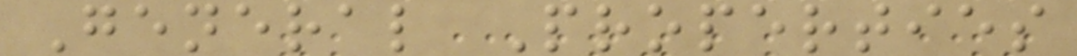General Properties
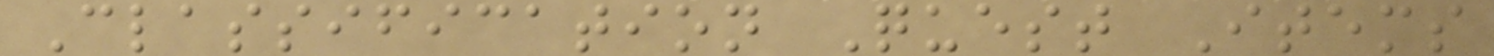Classification Quest Items
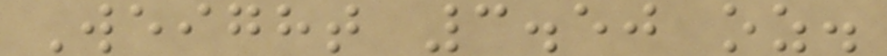Weight 3.50 oz.
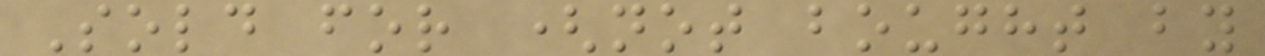Sold for (not bought by
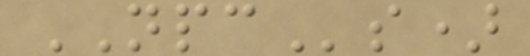NPCs)
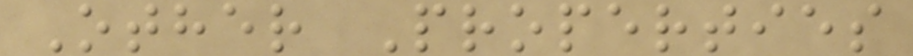Other Properties
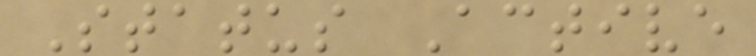Status Active
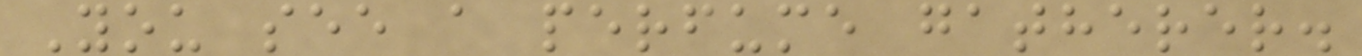You see a perfume gatherer.
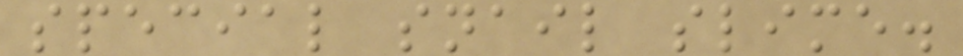special snail slime.
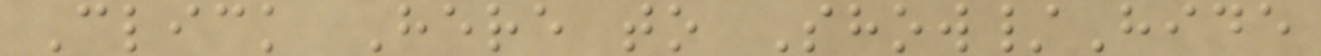Click Here to Show/Hide
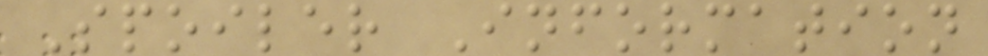Spoiler Information
